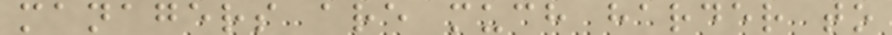managers are much harder to
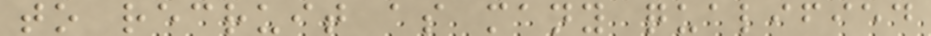to recruit as many qualified
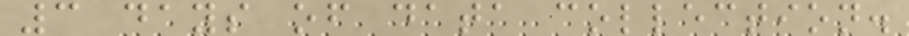3 days of data collection.
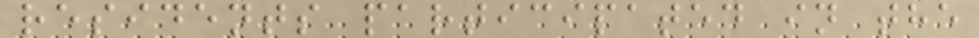residents participated in the
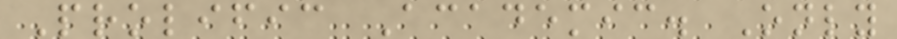Prolific Academic. Only
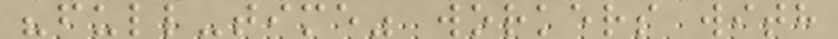"full-time" workers with
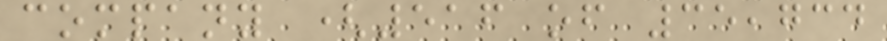company (516 of 35,734
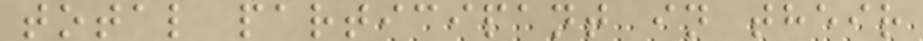total participant in their
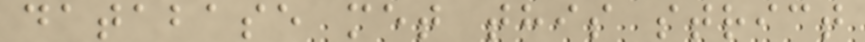database met this strict
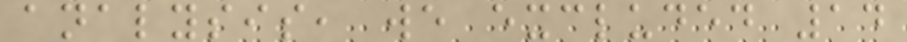analysis, we excluded 14
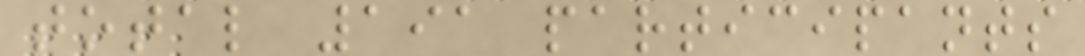total 191 participants
